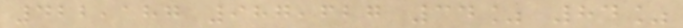422,187 987,627 34% 84%
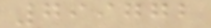799772
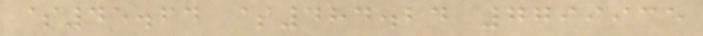$45.64 $484.24 7799935
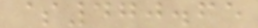$470.65
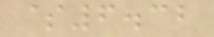$6.32
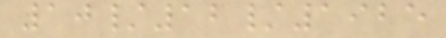10/12/1925
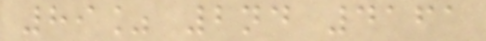89% 2nd 4161
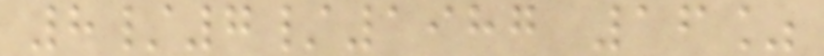8/7/1987 16%
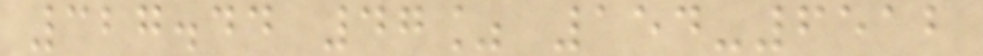327.44 47% 154-6512
